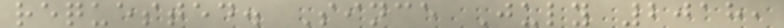requested. Since July 2018,
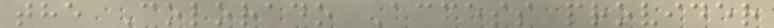the Colorado Access provider
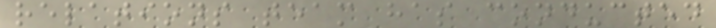relations team has conducted
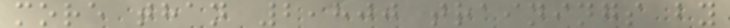more than 2,800 trainings by
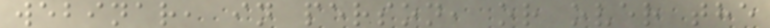webinar, in person, or over the
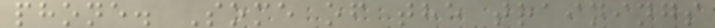phone. Some of the trainings
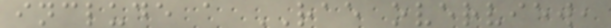include a RAE overview,
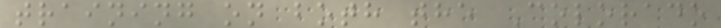training on both the Colorado
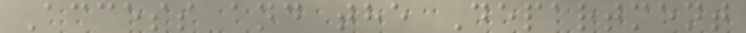Access and the Department
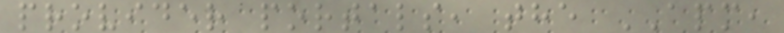provider portals, the APM,
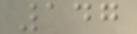147
